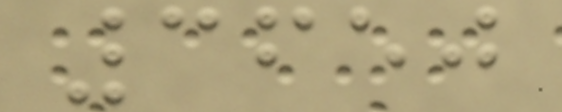3650
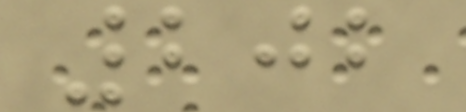202
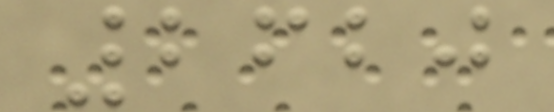2620
